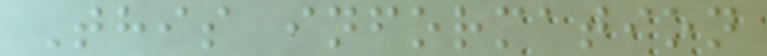This information
